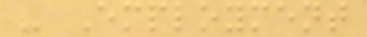- Employment
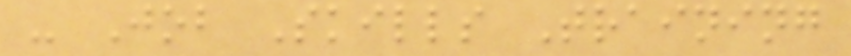- Job Skills Training
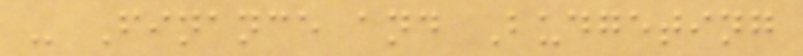- Finance and Budgeting
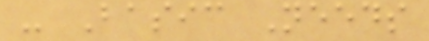- Basic Needs
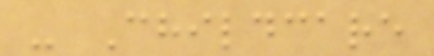- Childcare
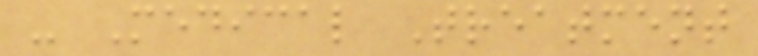- Medical Treatment
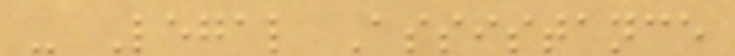- Legal Assistance
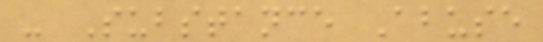- Substance Abuse
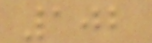102
